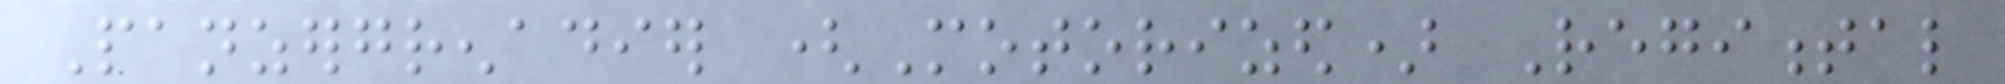Panzergrenadier (Motorized) Regimental
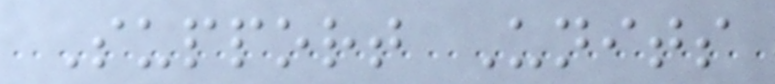Support Units
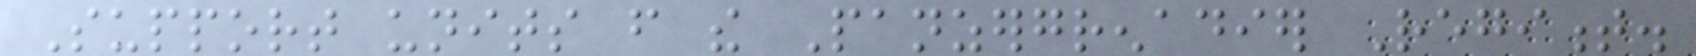Support units from the Panzergrenadier Regiment.
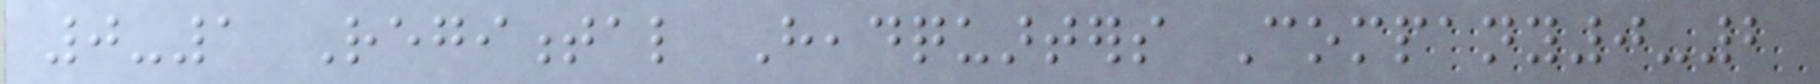0-1 Regimental Headquarters Company0-2
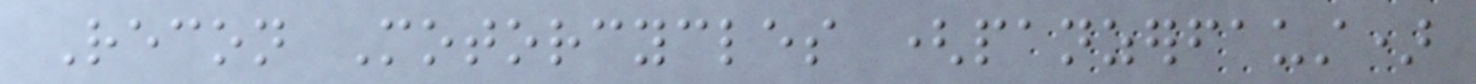Recon Motorcycles (panzerfaust)
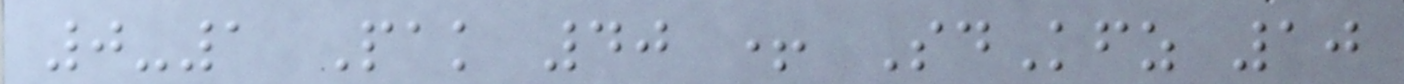0-1 Pak 40 + SdKfz 10
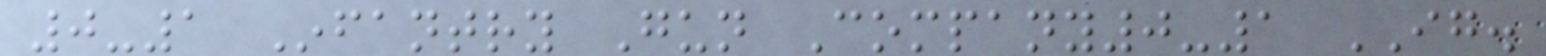0-1 Infantry Gun Company0-1 IG.
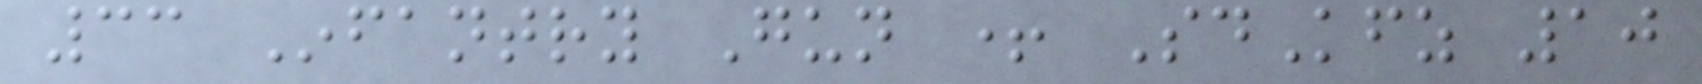33 Infantry Gun + SdKfz 10
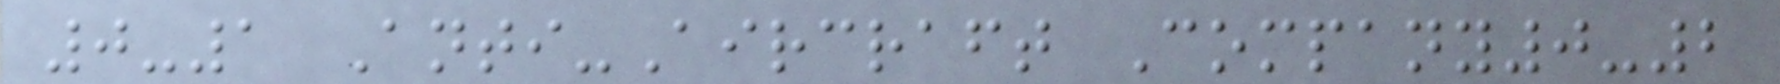0-1 Anti-Aircraft Company0-2
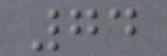74
